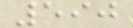590
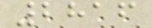2816
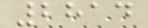2814
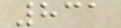831
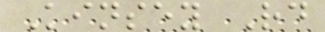Kinsey Rd
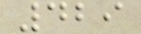429
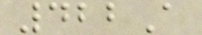422A
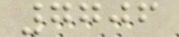7706
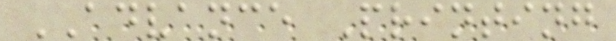ADVANCE Printing
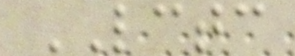LCTC
